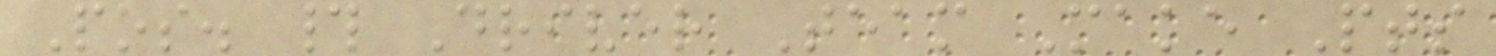Pos. # Driver Team Make Pts
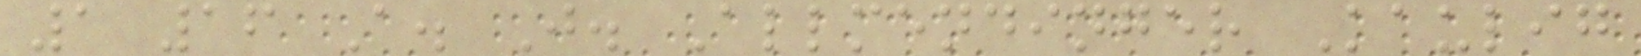1 16 A. J. Allmendinger Kaulig
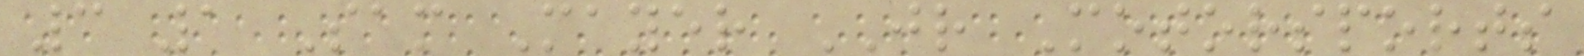3 1 Sam Mayer JR Motorsports
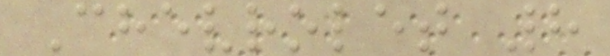Chevrolet 8
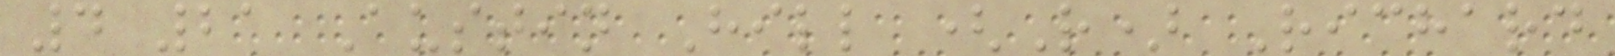4 21 Austin Hill (R) Richard
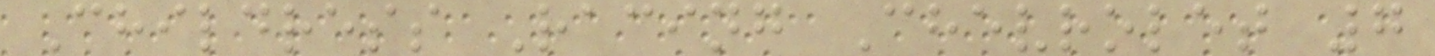Childress Racing Chevrolet 7
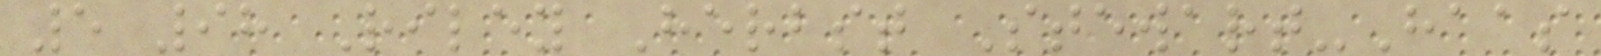5 98 Riley Herbst Stewart-Haas
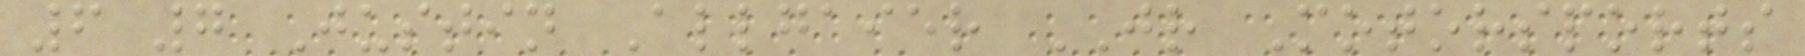6 7 Justin Allgaier JR Motorsports
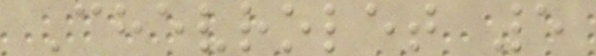Chevrolet 5
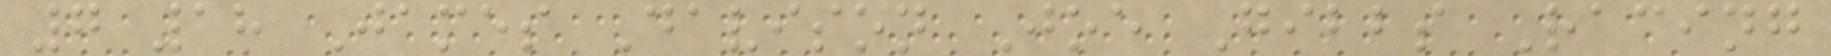7 18 James Davison Joe Gibbs Racing
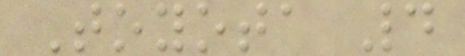Toyota 4
